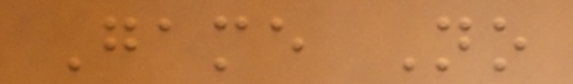Game No
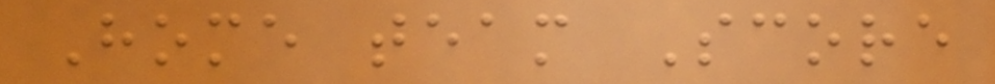Home team Score
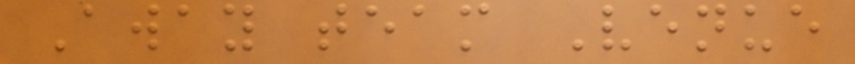Away team Venue
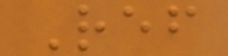Ref
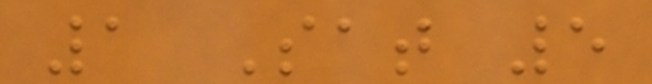1 Sat 5
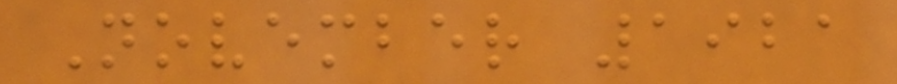November 1921
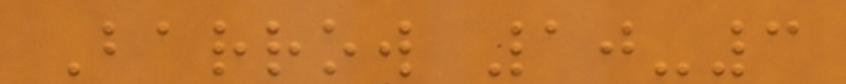Barrow 10-3
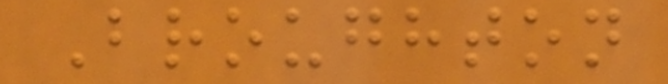Broughton
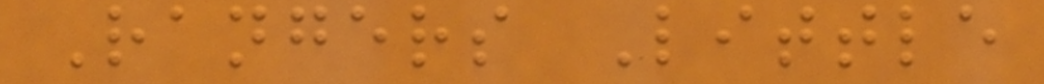Rangers Little
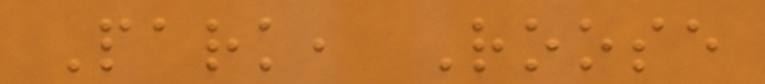Park, Roose
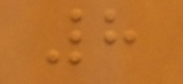8
